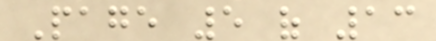Page 5 of 13
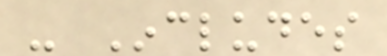- Includes
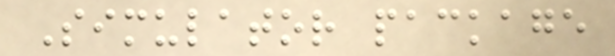Simulator package
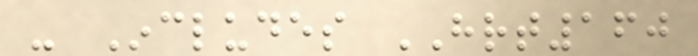- Includes HRT160
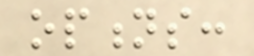options:
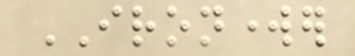IRONWORKER
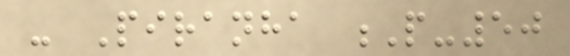- Piranha P-50
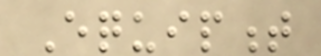Equipment
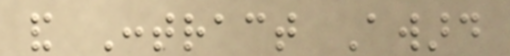and Contract Award
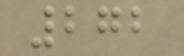272
